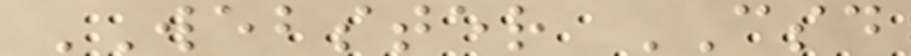WEBSTER CSD
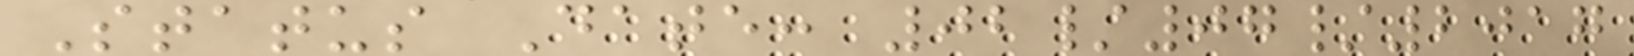Status Date: 02/07/2017
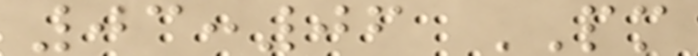03:06 PM
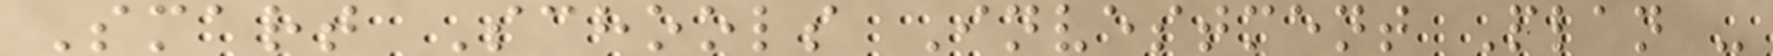Smart Schools Investment Plan -
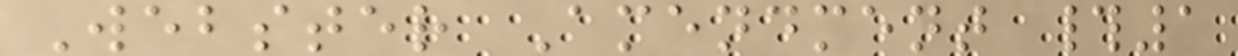Webster Amendment #1
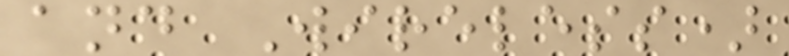and Wireless)
